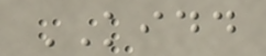KIDD
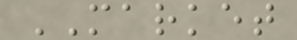MARKET
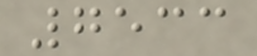7533
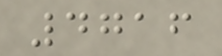4716
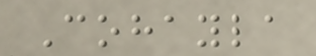Cohayla
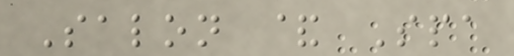Salon & Spa
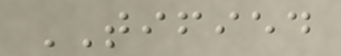TIFIED
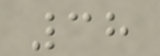38
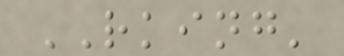RKING'
